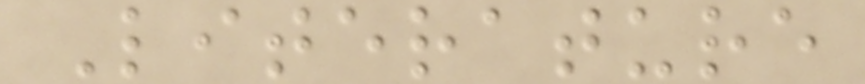Literature
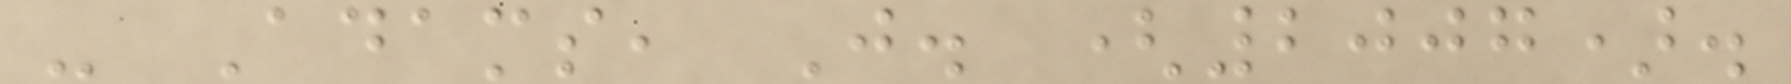- Adams, J. (2007).
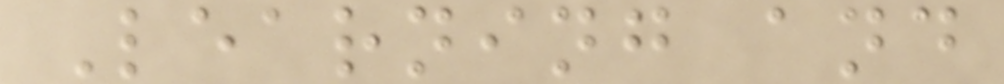Learning and
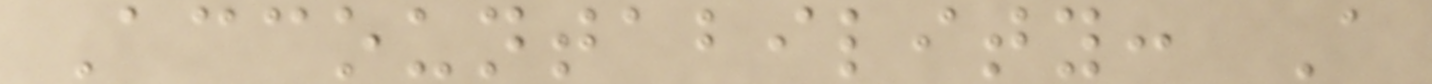Accountability: A
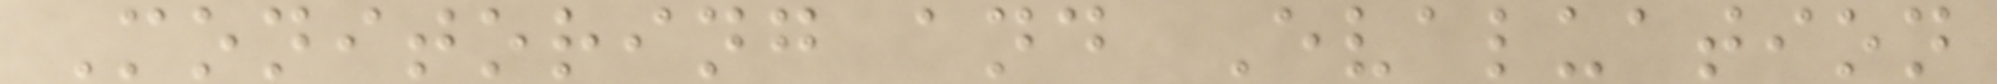Monitoring and Evaluation
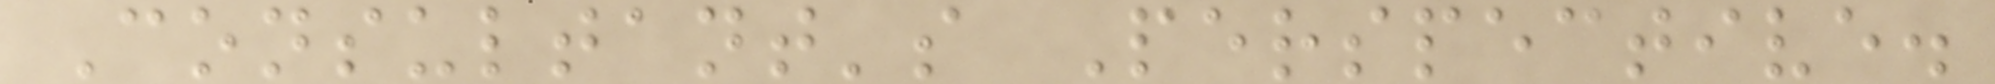Consultant's Perspective.
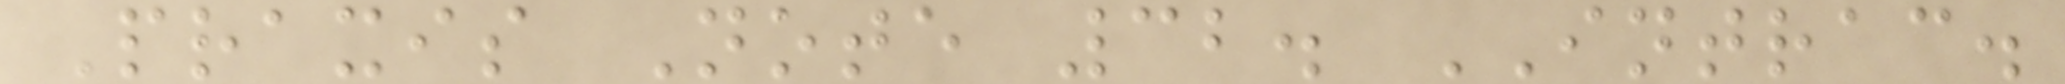Praxis Note 32. INTRAC.
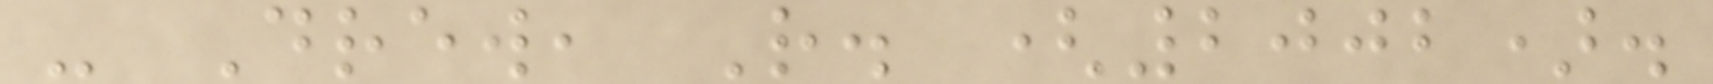- Drew, R. (2002).
